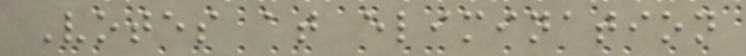Votes at elimination
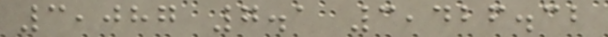3,087 7.1 3,426.32
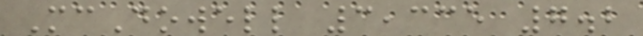McDowell 3,335 7.2
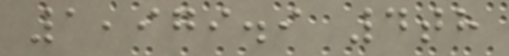1,979.9 4th
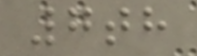7th
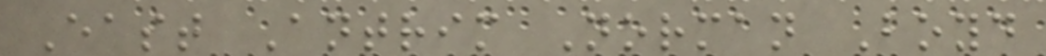East Antrim Norman Boyd
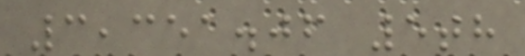3,351.06 5th
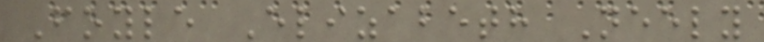Foyle Elizabeth Neely
